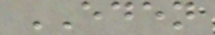EDEN
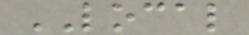LOCAL
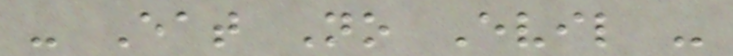- Eat No Evil -
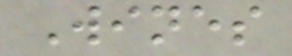Wines
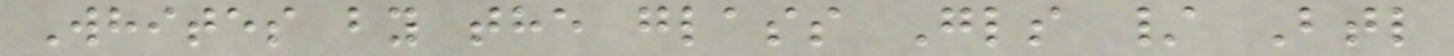Whites by the glass Gls / Btl
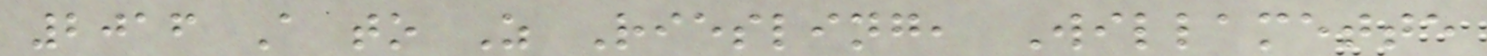2016 A to Z Riesling, Willamette
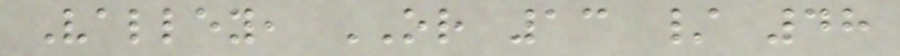Valley, OR 13 / 48
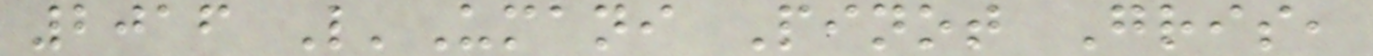2016 L'Umani Pinot Gris,
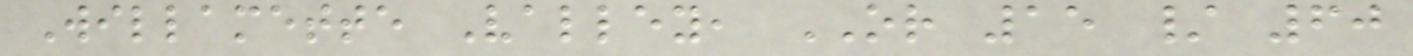Willamette Valley, OR 15 / 60
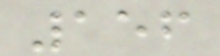156
